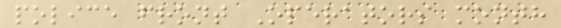police front Operators month
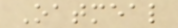Oatmeal
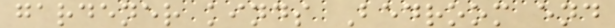gardener kinds Bedroom end
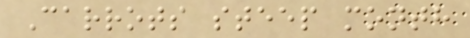Carrots steep month
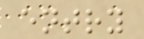entry
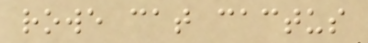rowe cat cactus
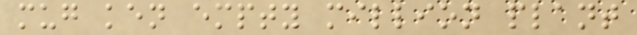mug ken empty million plant
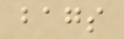bags
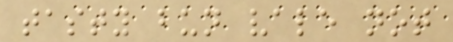tasty bun vale not
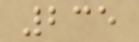235
